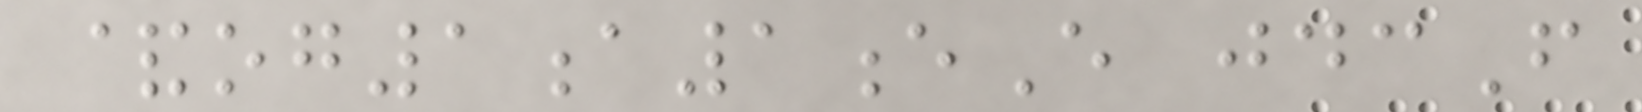&og1a1eE jdcF
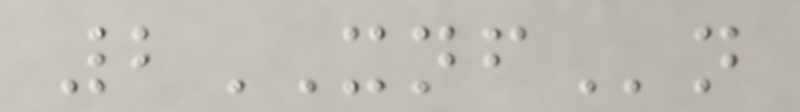2XNFn
